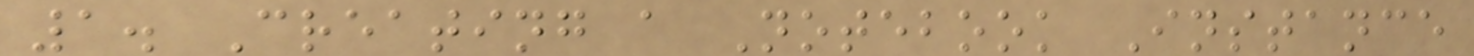1. Creating a Notebook Instance
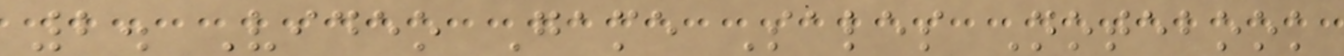2. Video Game Sales Notebook
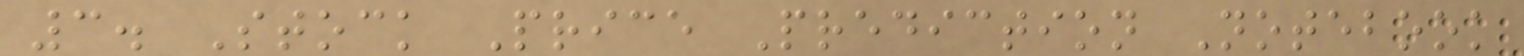3. Stock Price Prediction Notebook
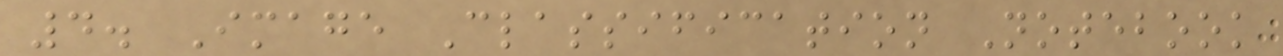4. Image Classification Notebook
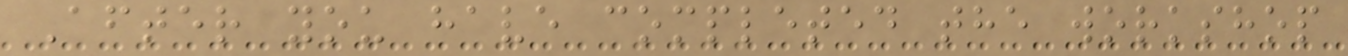After you have completed the workshop
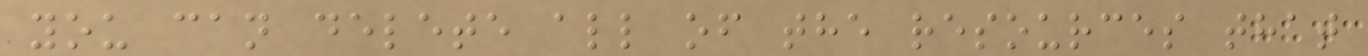you can delete all of the resources that
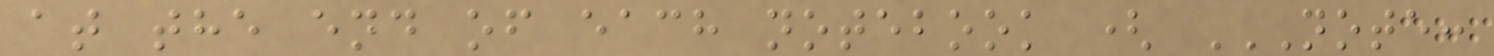at the end of each notebook ( NOTE:
